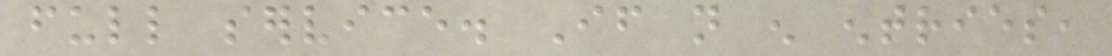full service. If not enough entries,
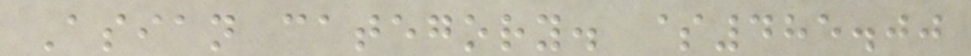Asian category. $485.00
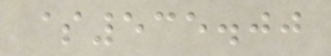$535.00
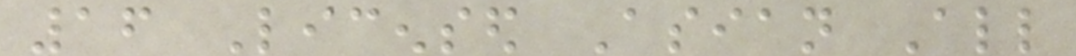16 Licensed Asian All
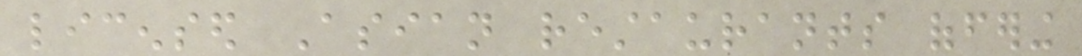licensed Asian restaurants offering
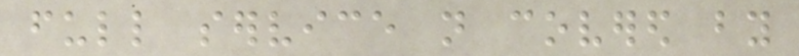full service not covered by
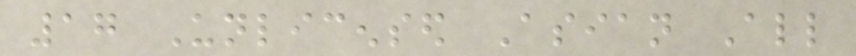17 Unlicensed Asian All
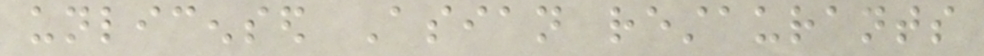unlicensed Asian restaurants
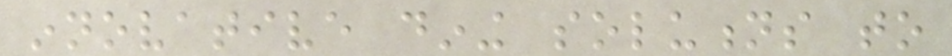innovative dining solutions to
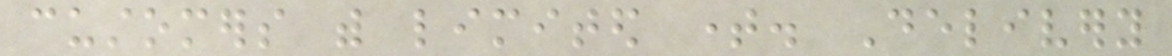customers with limited time. Delivery
